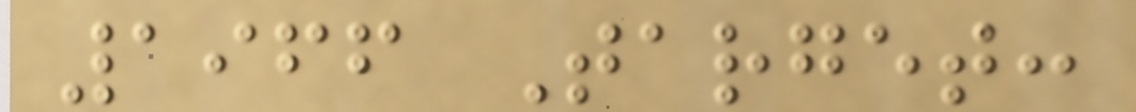1966 Target:
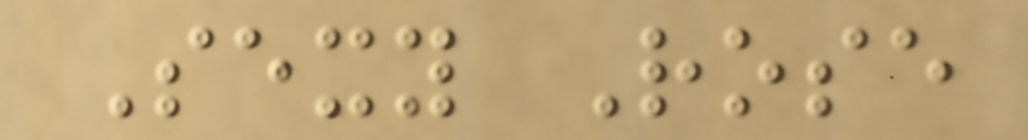Sexy Rose
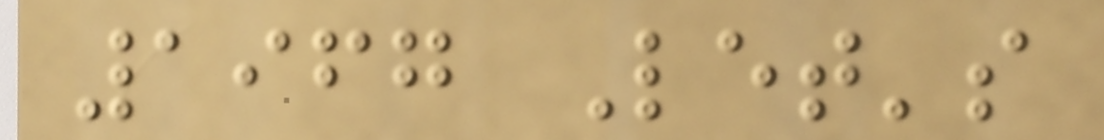1967 Let's
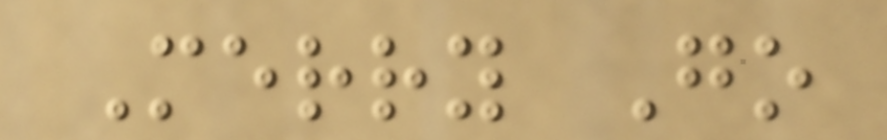Merry Go
